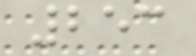253
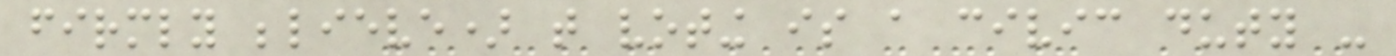firmly believe) that voting is a civic duty -
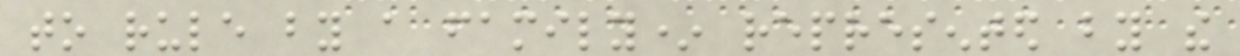to rule by a family* represented by the
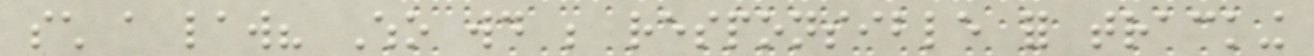such a law? Who would be responsible for tracking
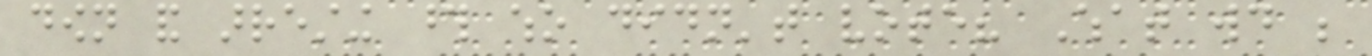down and arresting those who didn't vote? What would be
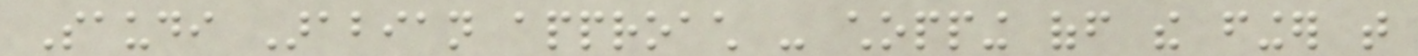Saudi Arabian approach - chopping off the finger that
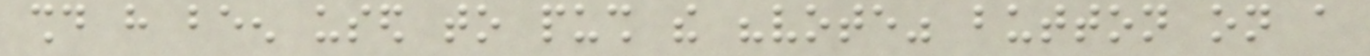should have been used to push the "vote" button on a
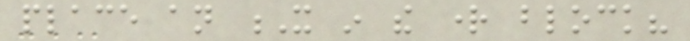place an X in the right block?
